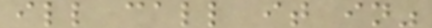ill call it in"
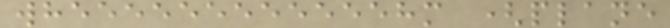wheeeeeeeeeeeehm (plane
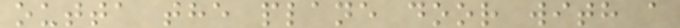outta the plane door with a
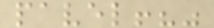pavel!?"
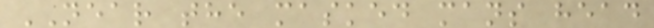NEAR the masked mans head
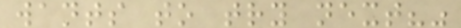wants to try next?"
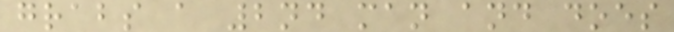grabs a 2nd man and does
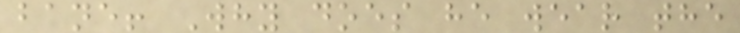bane! Why does he wear the
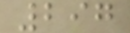297
